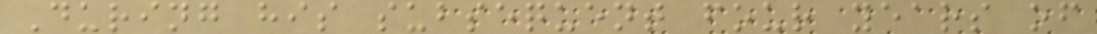During his subsequent four years of
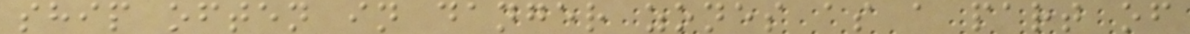ship often in danger zones as a part of
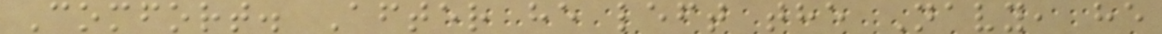Comfort. After he left the Navy, he
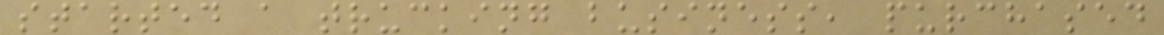started a trucking business, purchased
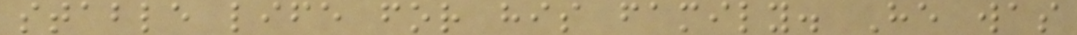stable life for his family. He was
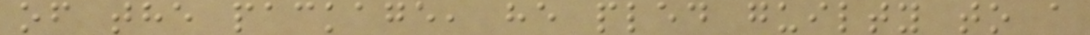of the package, he pled guilty to a
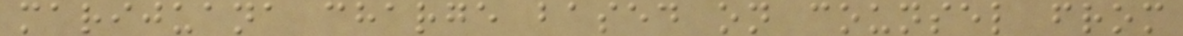marijuana charge based on counsel from
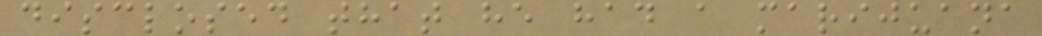disclosed that he had a marijuana
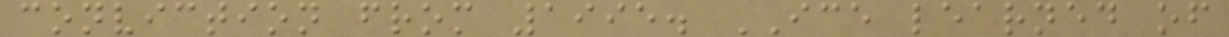conviction from 1995. ICE learned of
